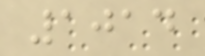1014
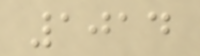1014
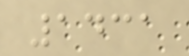1431
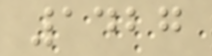1427
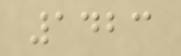1423
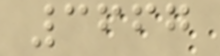3667
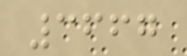3667
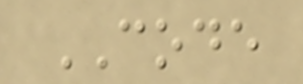CODE
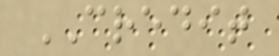CREDIT
